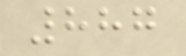887
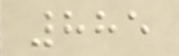885
